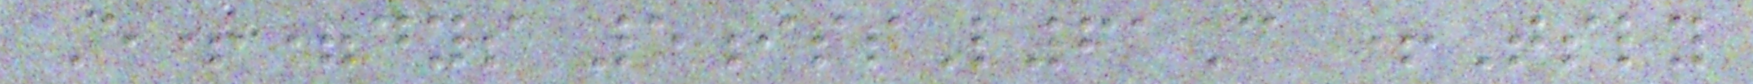E+=dys 5issL61C +Tsly
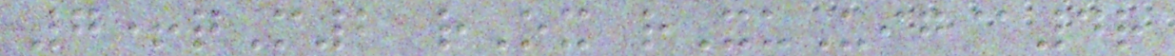7+qM2 rOx rXuUig@4r
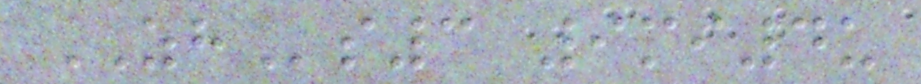ZHs3 9mi4u
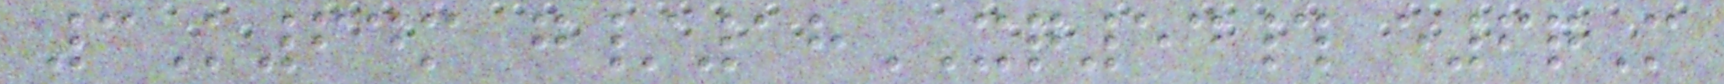3K64m g/18XQ54# e6qM
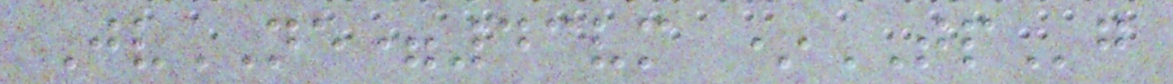JvNE=43vm *TPg
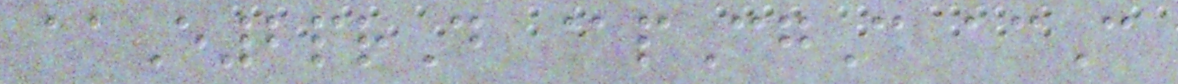aaE2prD @pCgC acC
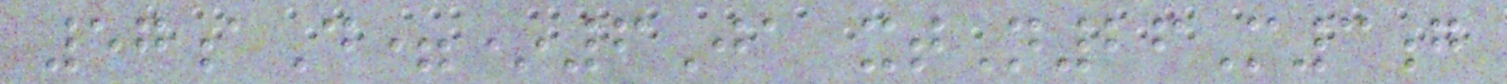57aD=*6Ja xtN26M3g
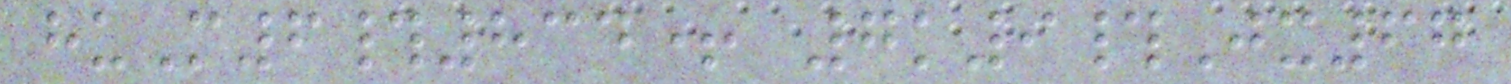huM6#834+ 7k9#Jx67
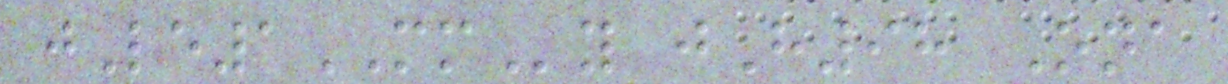jLe1MMy jH98 Ona
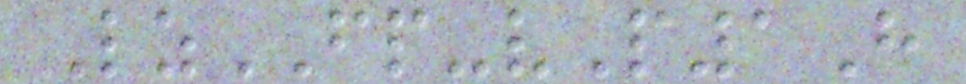LzFP-vP1H
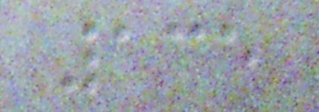135
